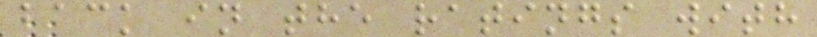back in the ratings with
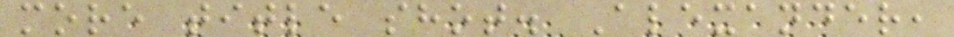more title shot. Alexander,
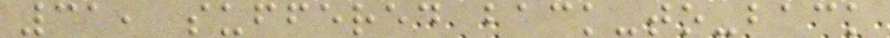31, suffered back-to-back
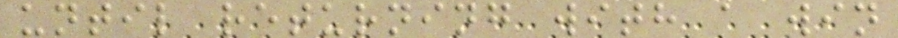until returning with a win
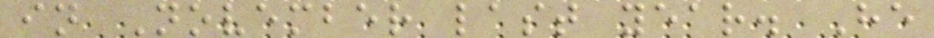in November last year. He
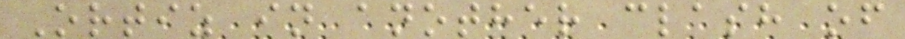Ortiz in another clash of
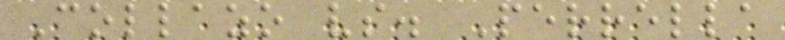Collazo vs. Perrella
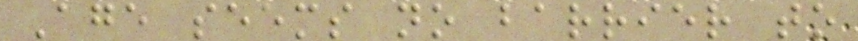Age seems no barrier to
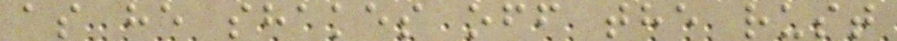as he shakes off the rust
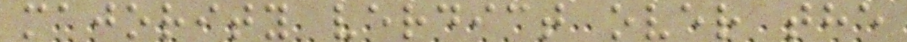majority verdict over the
